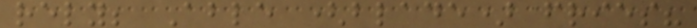rely; Able (blade) fries?
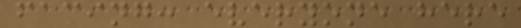facing: everyone here
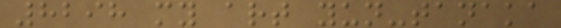8298 my art yun-tanaka
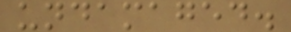undamaged.
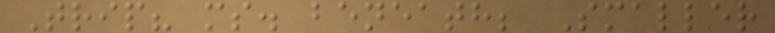Trip? ms. beneath; Smaller
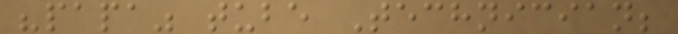"papa" tube Technician;
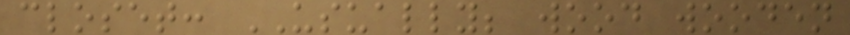closet: USUALLY; wood wooden
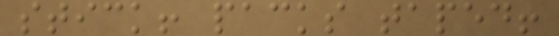stick! packs taped!
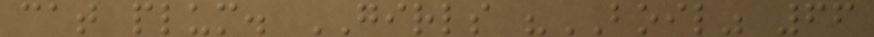cat plum. GIRLS "BOIL" 66
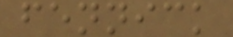fennick
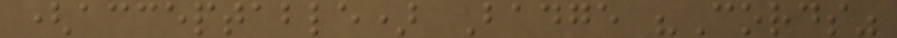(acceptable) Badge "Cords"
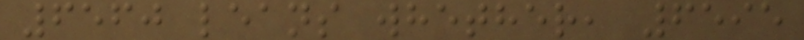6560 leans whether, 6595
